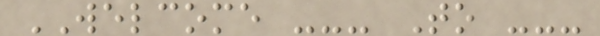WELCOME --- To ---
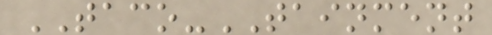TACO-TAINMENT
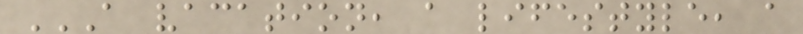A VACATION, A LIFESTYLE, A
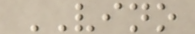VINO
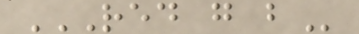RED G B
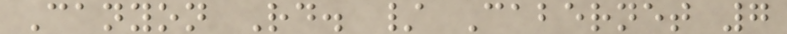Canyon Rd. / Cabernet 7
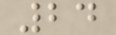24
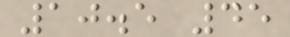10.5 45
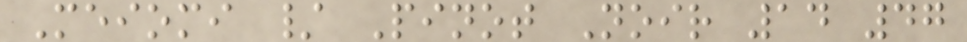Meiomi / Pinot Noir 14 47
